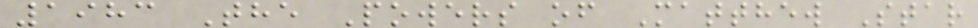1983 The Powers of Matthew Star
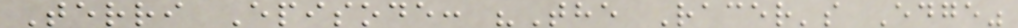Terri Episode: "The Racer's Edge"
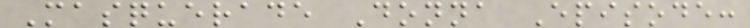Masquerade Donna Episode:
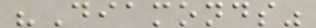"Diamonds"
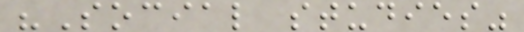"Social studies"
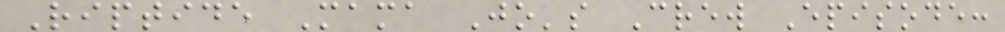Riptide Mama Jo's Crew Episode:
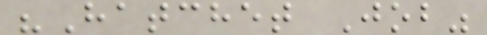"Hatchet Job"
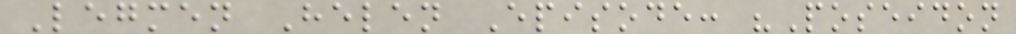Legmen Helen Episode: "Poseidon
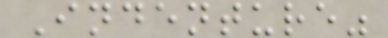Indenture"
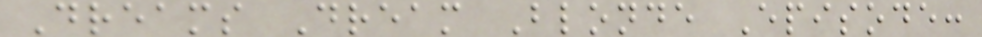Dreams Dream Blonde Episode:
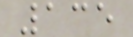135
